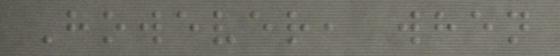However, when
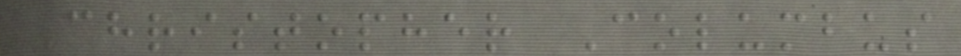Christopher Columbus
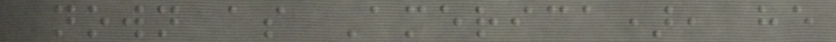known as America), he
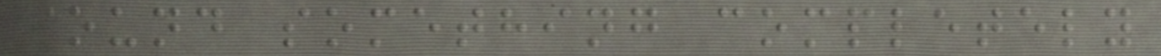found something completely
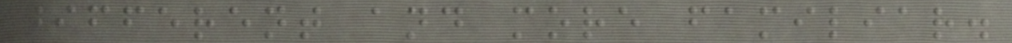different and more familiar.
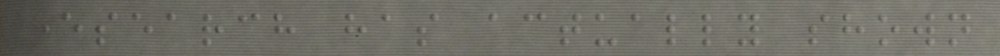research has actually shown
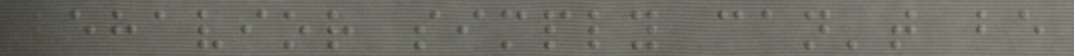behavior simply can't be
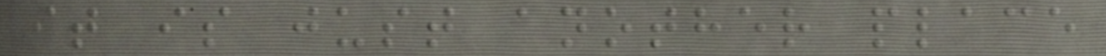it is just another place
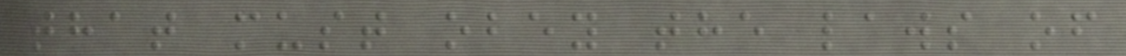that must obey the laws of
